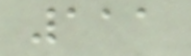111
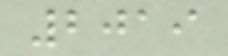2019
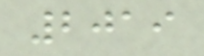2019
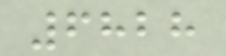6828
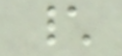\
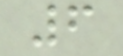6
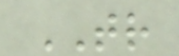TR
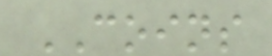COINS
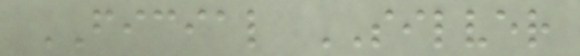FICIAL SILVER
